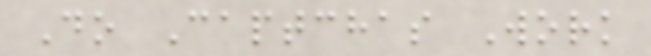Do Captchas Work
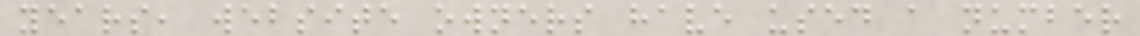years, website owners have used a number
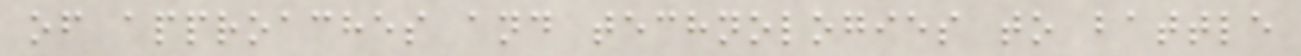of approaches and technologies to battle
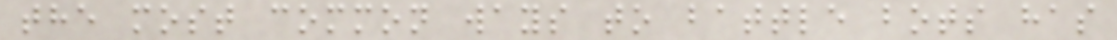the most common ways to battle bots has
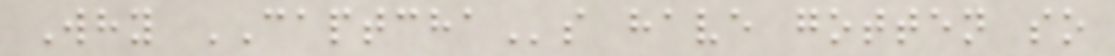Why CAPTCHAs have gotten so
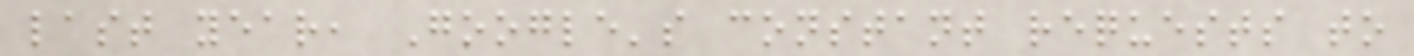last year, Google's constant requests to
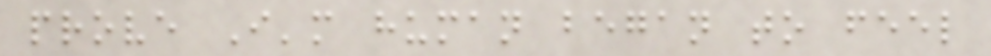prove I'm human began to feel
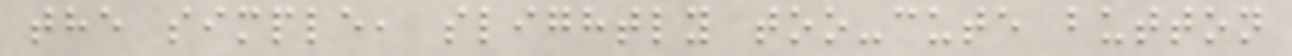the simple, slightly too-cute button
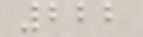222
